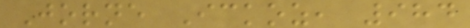Jorne Ickoz, 984
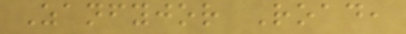Zanfyjor Road,
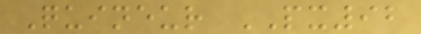Quineur PX92
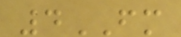4FM
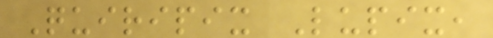Quiripix Lupix,
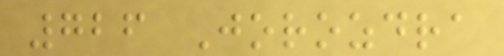726 Jorozdra
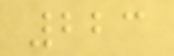223
